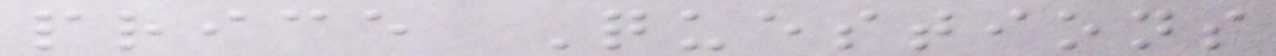price Questions
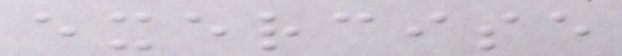exercise
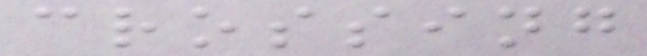crossing
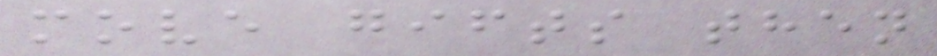move gifts then
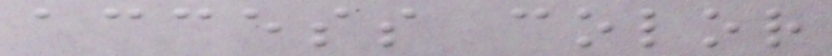access color
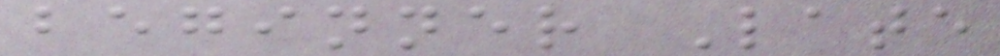beginner Late
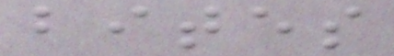bites
